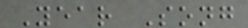Year Song
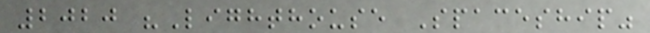2020 "Lighthouse Spaceship"
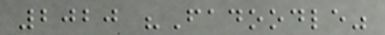2020 "Fadoodle"
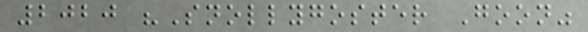2020 "Snollygoster Goon"
